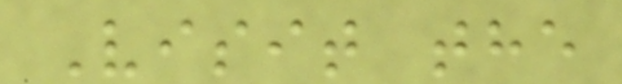Visit the
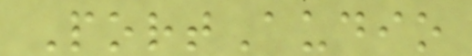PortAudio
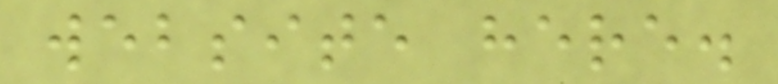website here.
